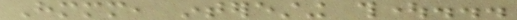Hmmm, interesting thought...
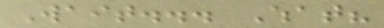Wait... What?
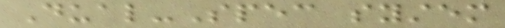Dual-Spec system
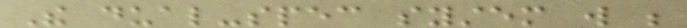The dual-spec system will be
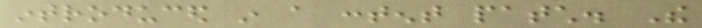introduced in a content patch. The
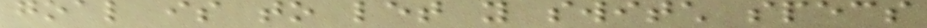goal is to let you switch specs
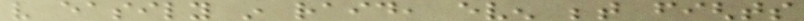very easily in raid, even between fights
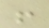!
